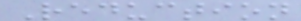Reduction
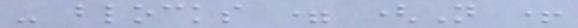- blocks = (N +
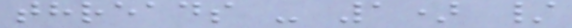threads - 1) /
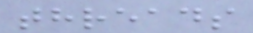threads
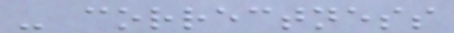- correctness
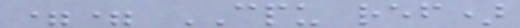== CPU ref)
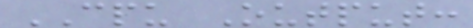CPU Output:
